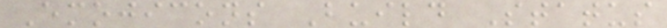Emojicons Build Status
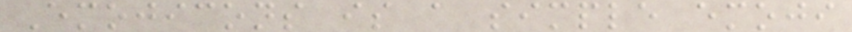Emojicons is a simple emoji
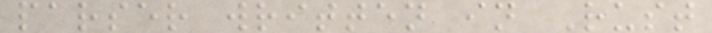parser written in Rust
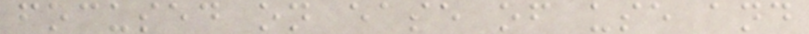focused on ease of use and
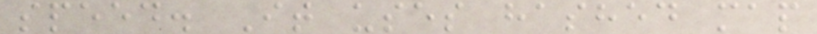speed. It uses hashed map
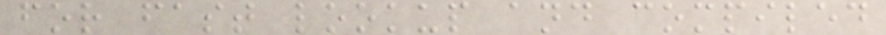for fast lookup and compiled
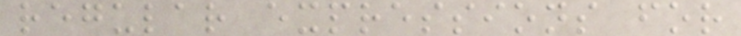regular expressions for
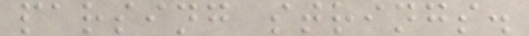parsing strings.
